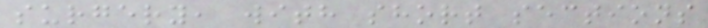surgery, with short sections
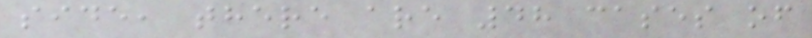side, there are 48 cases of
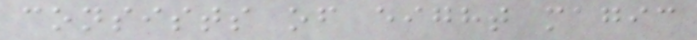consists of eight magic
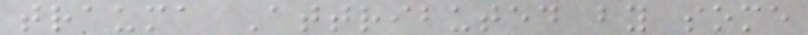trauma Attributed by some
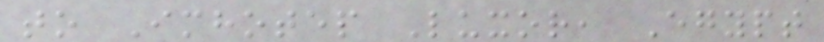to Imhotep Luxor, Egypt
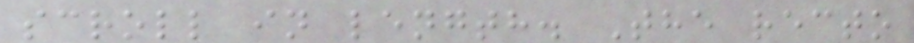scroll in length. The recto
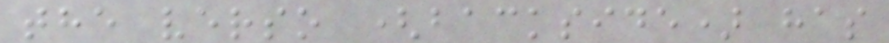the verso (backside) has
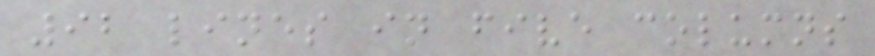92 lines in five columns
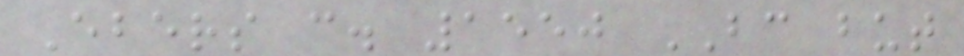Ebers c. 1550 BC but
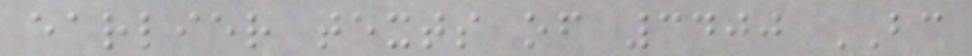earlier texts of 3400 BC
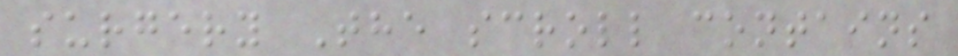surgery The scroll contains
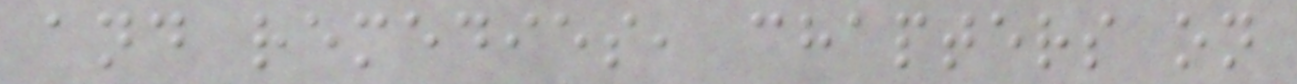and remedies, chapters on
